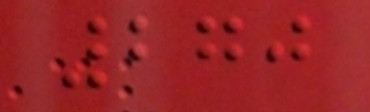270
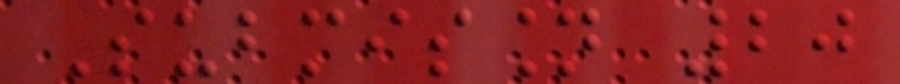Submission 20
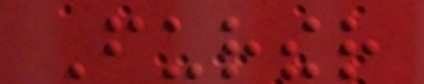Further
